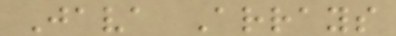Java Arrays
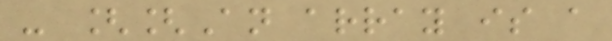- [[An array is a
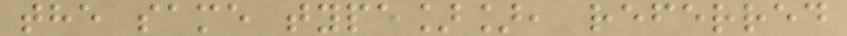the same type]], referred
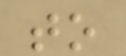to
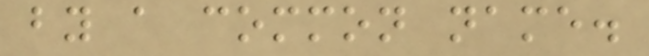by a common name.
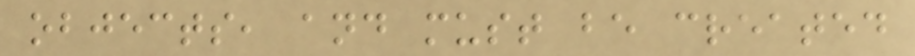objects, and must be created
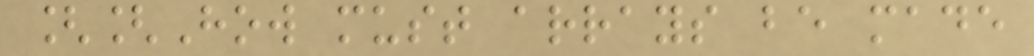[[How must arrays be made
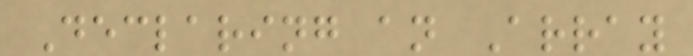Declaring an Array
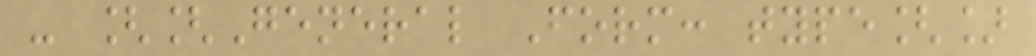- [[General Form: type[]
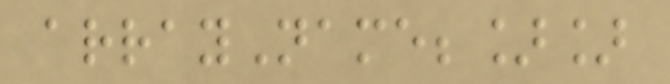arrayName;]]
